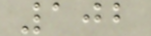102
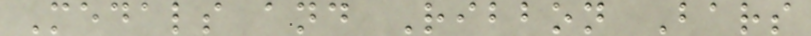Medals and Ribbon Bars
